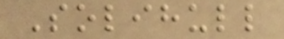Solihull
